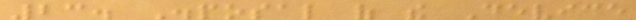23. Disposal of the Device
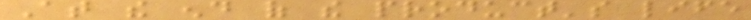At the end of the product's life
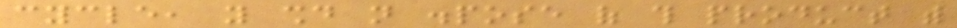cycle, you should not dispose of this product with
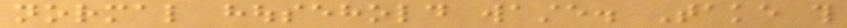normal household waste. Take this
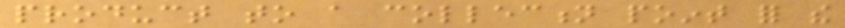product to a collection point for the
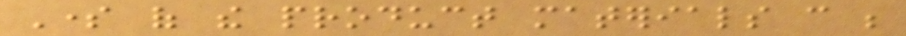Some of the product materials can be
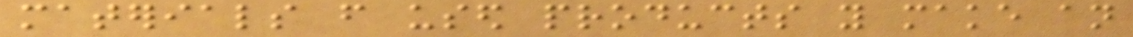materials from used products you make an
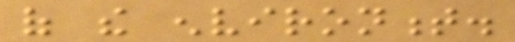of the environment.
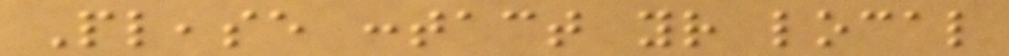Please contact your local
